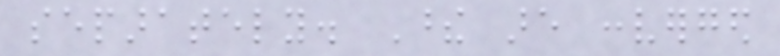separately. These are converged
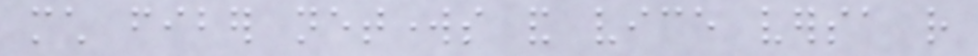much fiber networks and vice versa rather
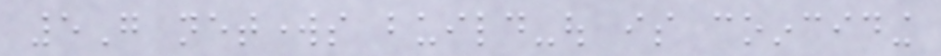5G networks build-out is coinciding
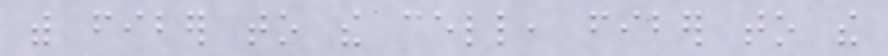with fiber to the cell, fiber to the
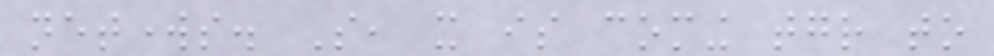networks. So, it is coming together to
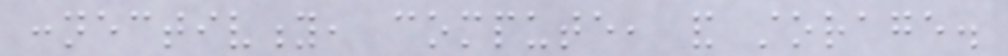connectivity, compute, and storage.
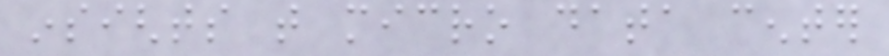insights that micro data center
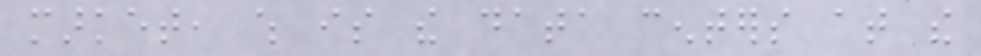market, which is the data centers at the
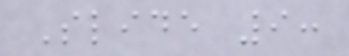Slide 9:
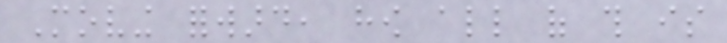Moving forward, how all of this is
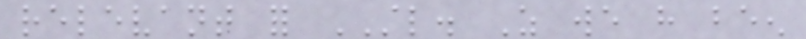relevant for STL. As we have been
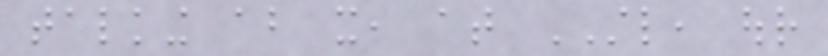talking about it, at STL, our
